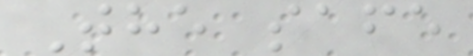The safe
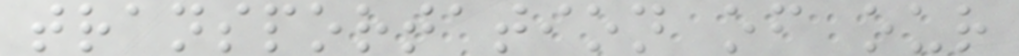transportation of our
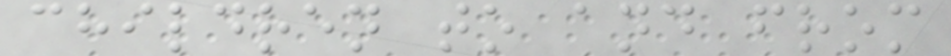children to and from
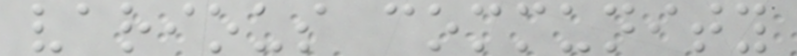various community
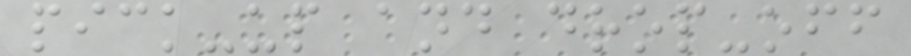pick-up and drop-off
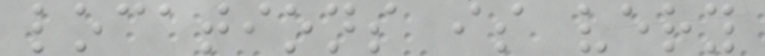locations is very
